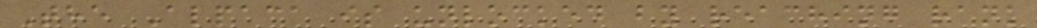The Alpaca is unlocked by reaching rank
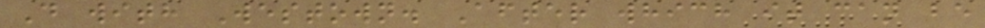D with Westown. After which it can be
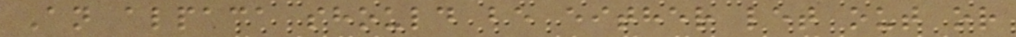An alpaca should be either let out or
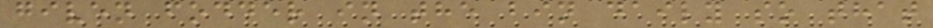given fodder in the bin daily so that
